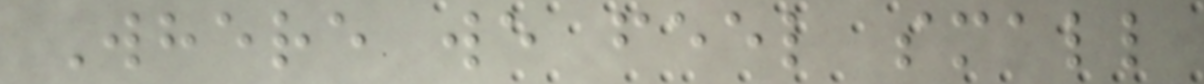Where we feel small
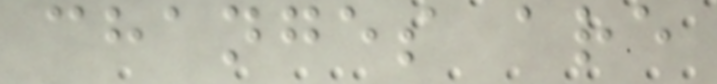changes are
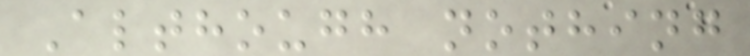Although nothing
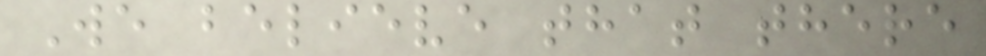We believe that there
